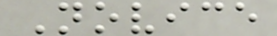Novice
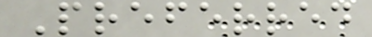Preferred
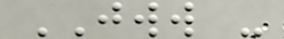JWW -
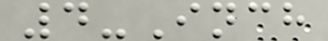4-Inch
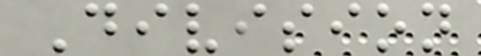Division
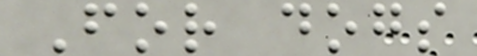For dogs
